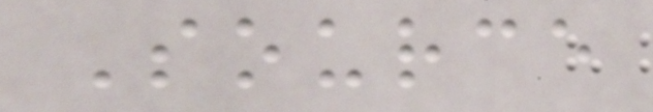Source
